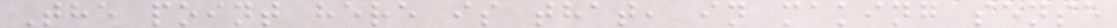The point here is that, in making sense
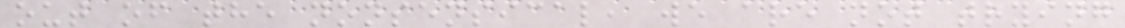out of the nonsensical, we are not trying
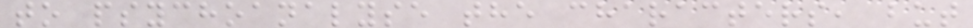to psychoanalyse the characters, but
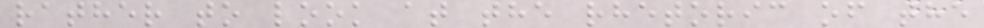rather to look at the rhetoric of the
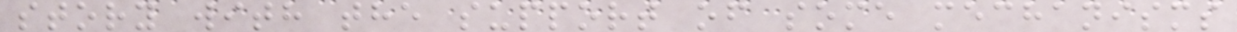story with the support of some mechanisms
